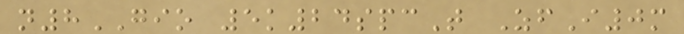n8GIO 5k24spcT ZfI0m
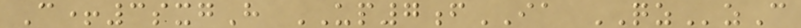C+3sxgH UP7fIA QZzC
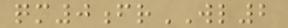qm0frWL2
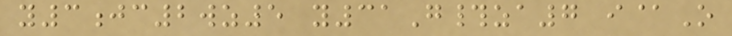y3jc2wz5 y31G#za7 i@O
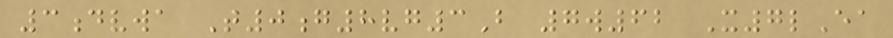3dvwa T0g8vg3B 7w62 X7lEa
